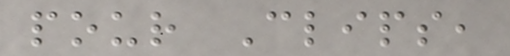pour Clips,
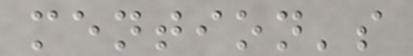mention's
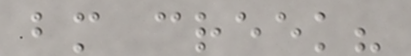bm creek?
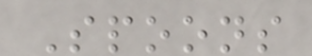Spoons
